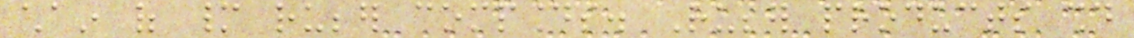chain of many rubber compounds. Rubber products should
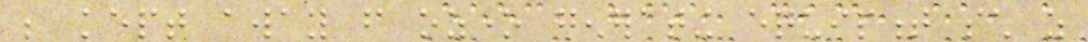be kept away from ozone generating equipment such as
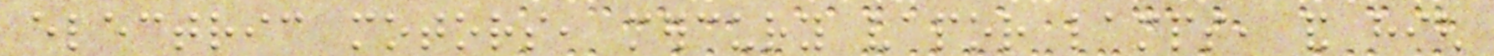electric motors, mercury vapor lamps, and high
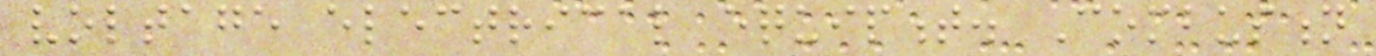voltage electrical equipment. Combustion
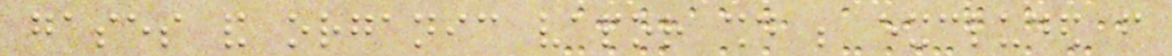gases and organic vapor should be excluded from
